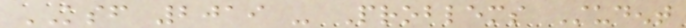KSF 2019 - Problems Student
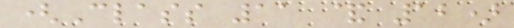(Class 11 & 12)
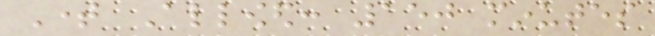Time Allowed: 150 minutes
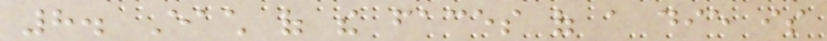8. Each of the faces of a die is
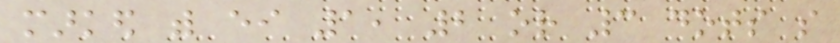marked with either 1, 2 or 3 dots so
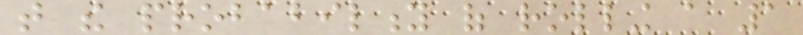that the probability of rolling a 1
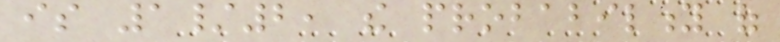is 1/2, the probability of
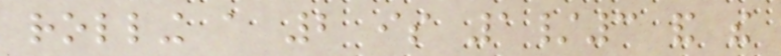rolling a 2 is 1/3 and the
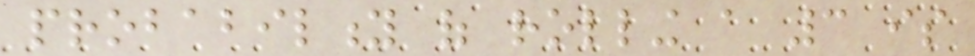probability of rolling a 3 is
